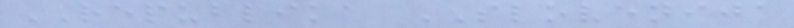REPUBLIKA SLOVENIJA
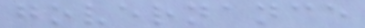governance
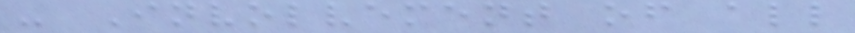- Involvement of all
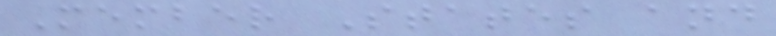Member States and
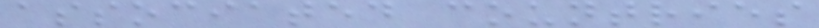associated countries
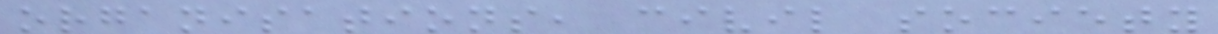organisations, civil society
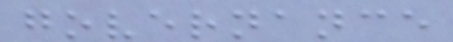governance
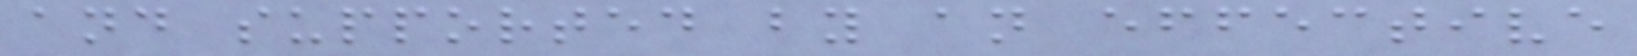and supported by an effective
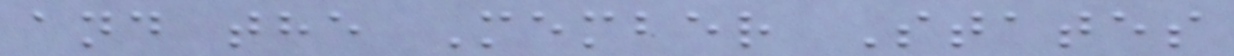and the Member States
